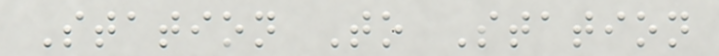Station To Station
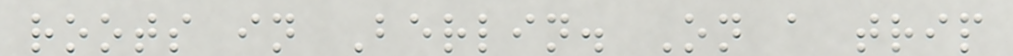roots in Berlin. On a trip
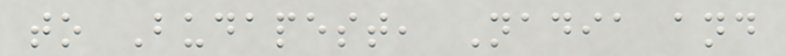to Budapest, Nadia and
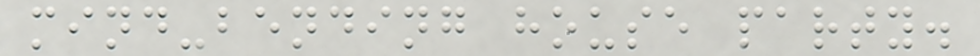mind-bending house party.
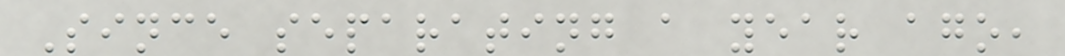Since separating a year ago,
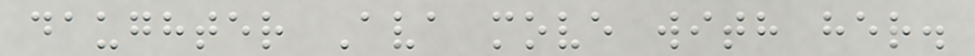daughter Ava move with her.
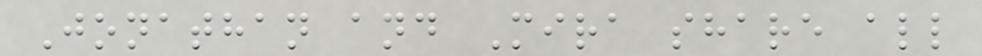Jonathan and Mira share all
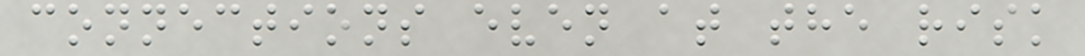connections even at the risk
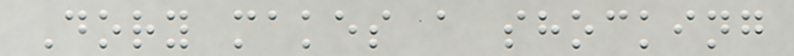Dory makes a shocking
